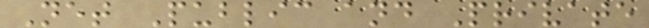Net Public and Private
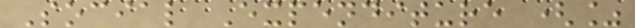Social Expenditure (%
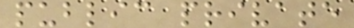public private
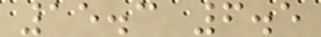15.3 6.5
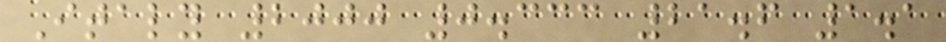Italy 2000 0.333 21.6 1.1
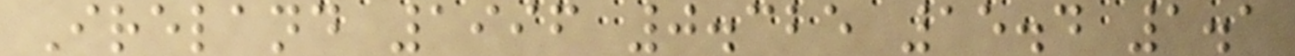Ireland 1996 0.325 15.4 1.1
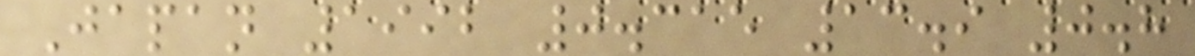Japan 1992 0.315 13.9 0.8
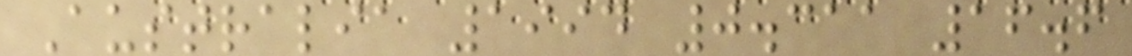Australia 1994 0.311 16.6
